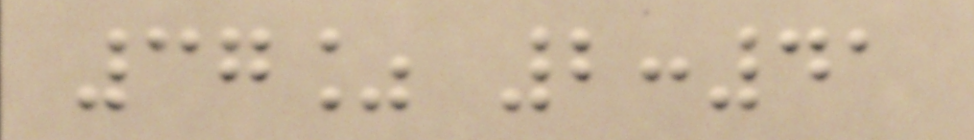37% 2:41
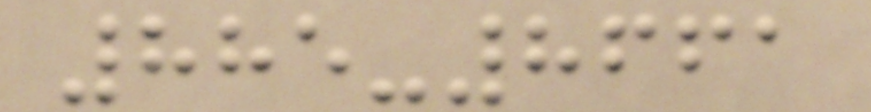885-8661
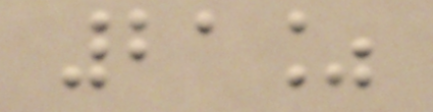21%
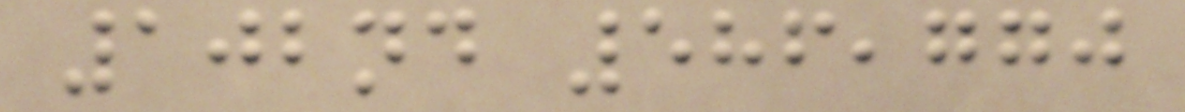102nd 586,770
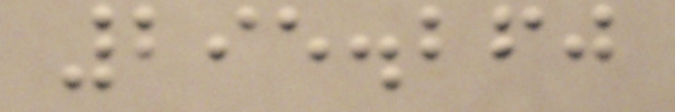295.260
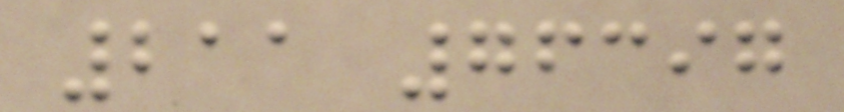211 76397
